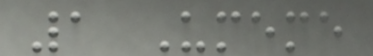1 Umeme
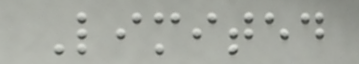Limited
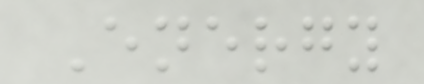Energy
